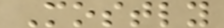Mostly
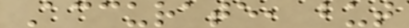Accurate, but
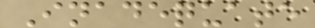Inadequate
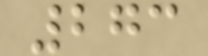273
